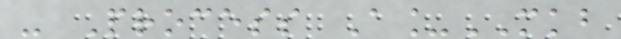- Process A_MKB
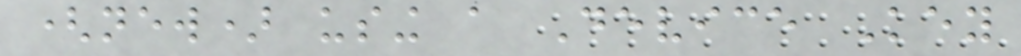(new) using a Device Key
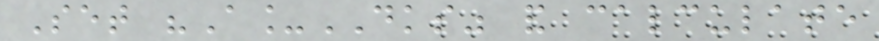Set "A_DKS" and calculate
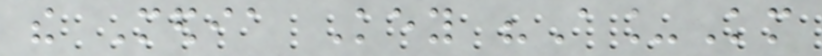the Media Key "A_Km
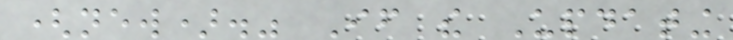(new)." If the Updating
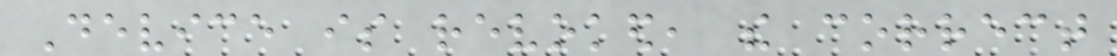Device is revoked, the correct
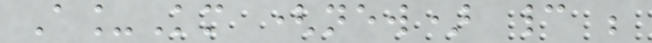A_Km (new) cannot be
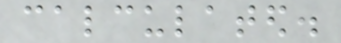calculated.
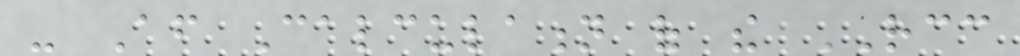- After Calculation of the RCC
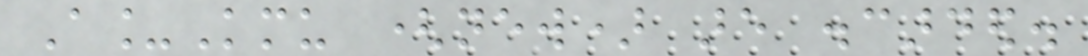A_Kmu (new) are discarded.
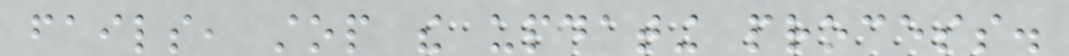fails, stop the updating process.
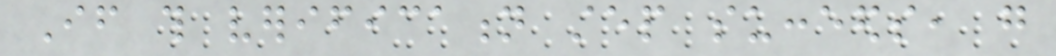If this verification step succeeds, go
